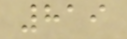819
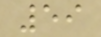59
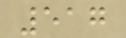517
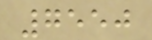7550
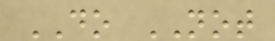DO NOT
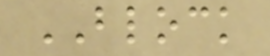BLOCK
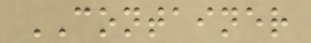CONTAINER
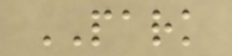PARK
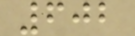602
